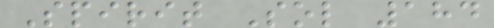Spirit Sol 184
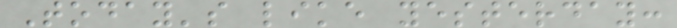Today's like yesterday:
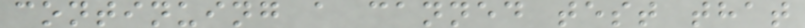continuing a canned test that
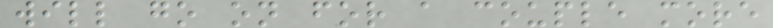will go on for a couple more
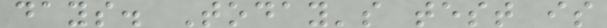days. Today's test is
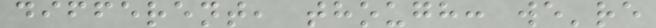different, though: we're
